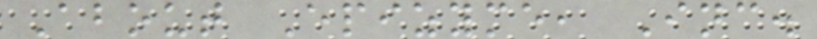About Epizyme, Inc.
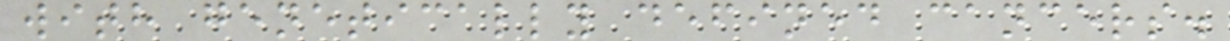with genetically defined cancers.
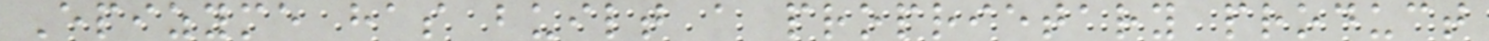Epizyme has built a proprietary product
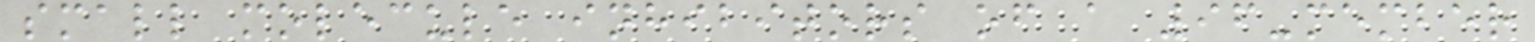small molecule inhibitors of a 96-member
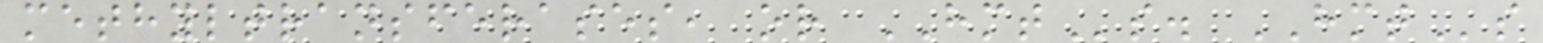methyltransferases, or HMTs. HMTs
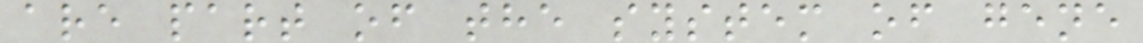are part of the system of gene
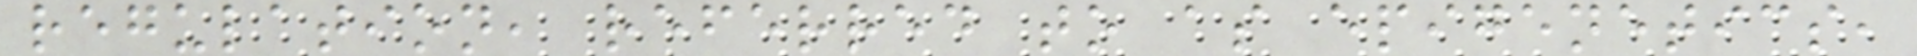regulation, referred to as epigenetics,
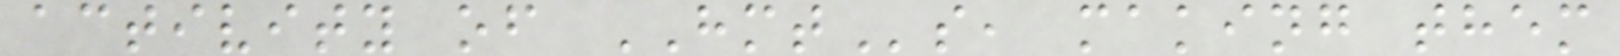activity of HMTs, making them
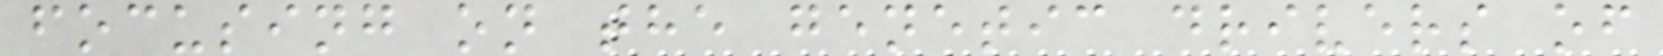focusing on the genetic drivers of
